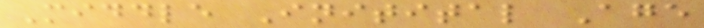Middle Initital Age
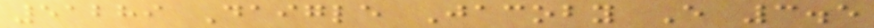51289 Daigle Jacoby E 3.5
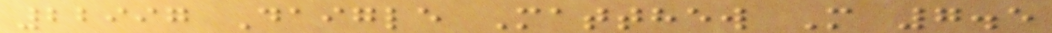22997 Daigle Matthew M 7.5
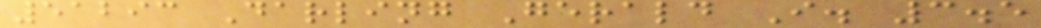51293 Darling Gerald I. 3.5
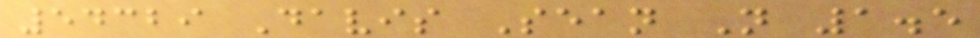54329 Davis Sean N 1.5
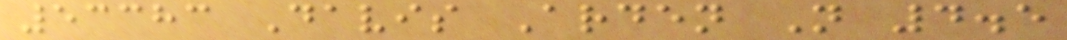53383 Davis Arden N 4.5
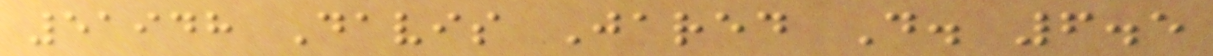51948 Davis Jared D. 6.5
